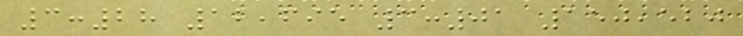3:28 12,695 3:01 150,520
